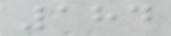184
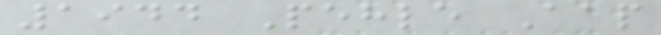1944 Pehle Aap
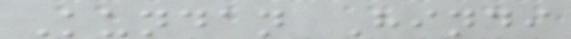Kundan Hindi
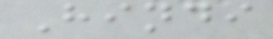Hindi
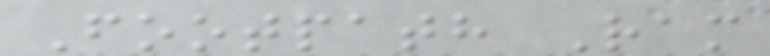Footpath Ram
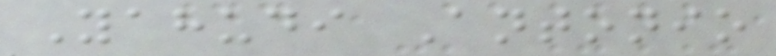Yahudi Antonio
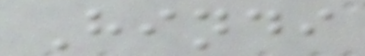Hindi
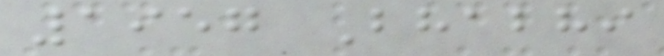1957 Bhabhi
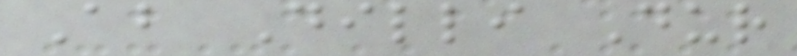Ab Dilli Dur
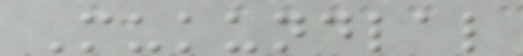Mukundlal
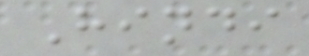Hindi
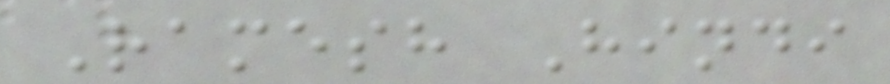Ramesh Hindi
